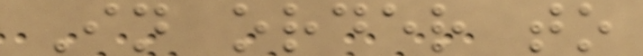In order to
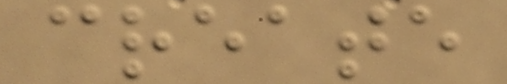create
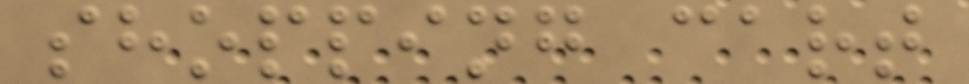shopping cart
